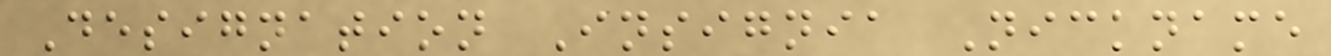Designation Insignia Nickname
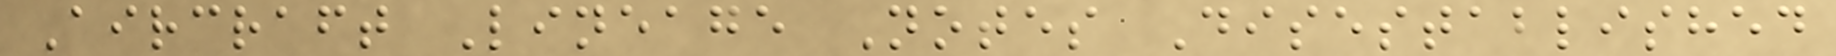Aircraft Lineage Notes Disestablished
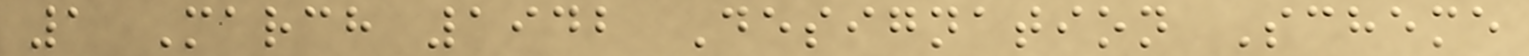1 March 1942 Designation Scheme
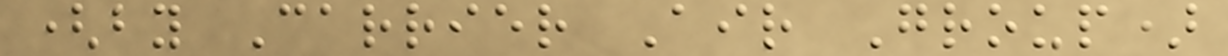(by Carrier Air Group)
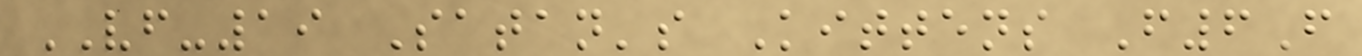VF-19 Satan's Kittens F6F
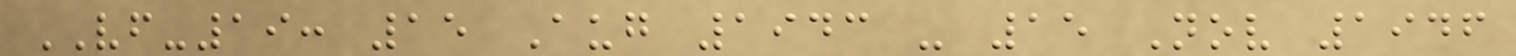VF-19: 15 Aug 1943 - 15 Nov 1946
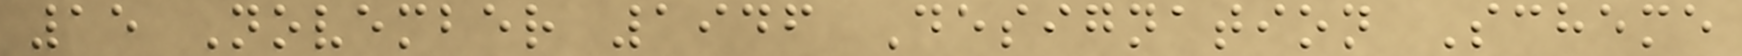15 November 1946 Designation Scheme
